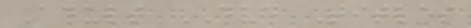Adult DVD Titles
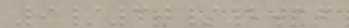9/30/2016
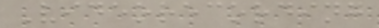Videorecording
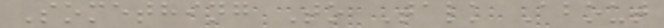Something To Talk About
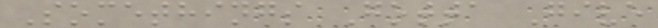Somethings Gotta Give
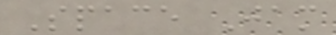Space Jam
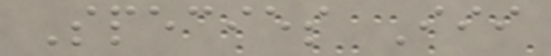Species Iii
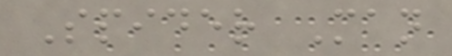Spider Man
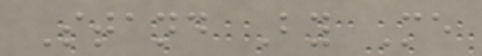Stand By Me
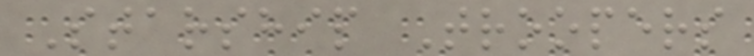Starship Troopers
